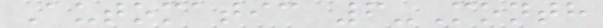Automatic 6-Month
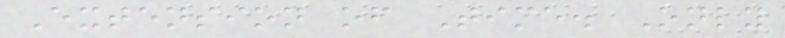Extension of Time. Only
